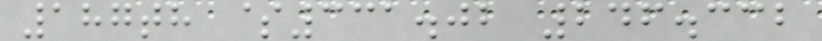187th $331.02 246.332
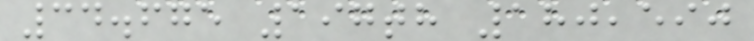34.675 197th 180,590
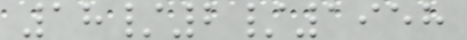18/2/1958
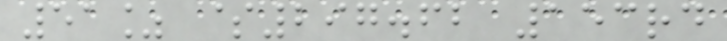51% $297.62 153rd
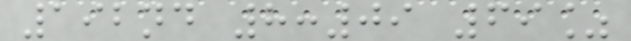192nd 8:09 69%
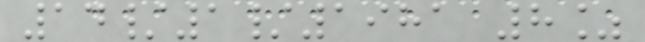14/1/1981 8%
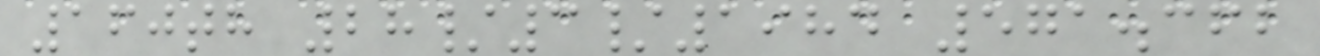160th 28/3/1984 571.362
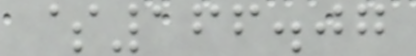$166.07
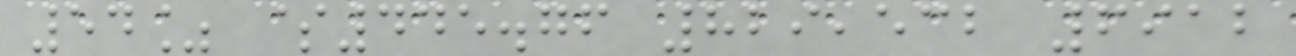54% $445.76 829,532 6912
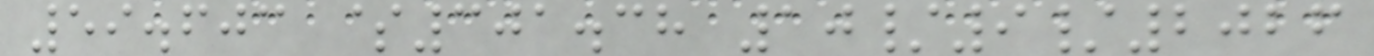59.603 $301.38 10/9/2026
